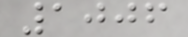1006
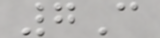7C
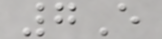7E
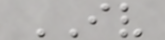IV
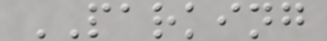PARKING
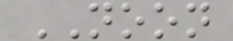NOON
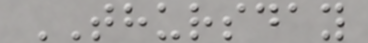THURSDAY
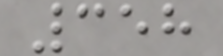358
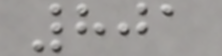801
